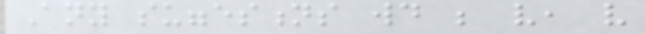Any suggestions would be very, very
